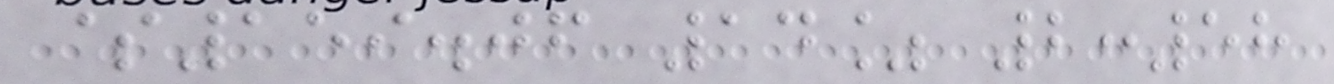$159.06 14% 2:58
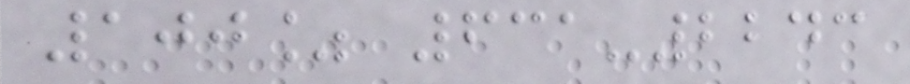100% 631-2243
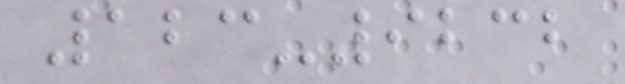123-9232
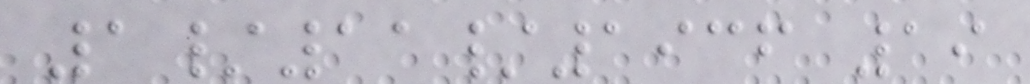1/11/1936 19
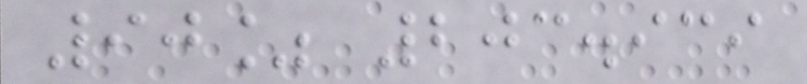90% 203.939
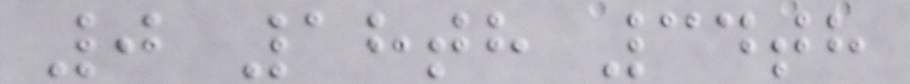0 18th 34th
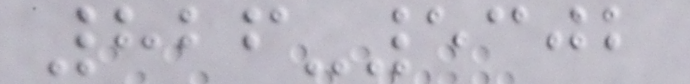826-5302
